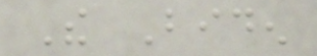The Biden
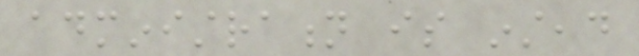administration is instead
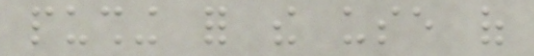pushing for the use of
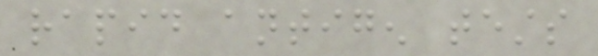rapid antigen tests
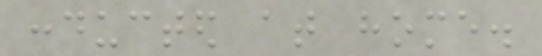conducted at home.
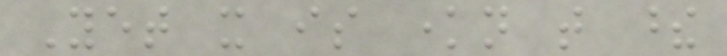Yet it is known that these
